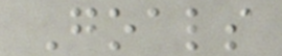Goals
